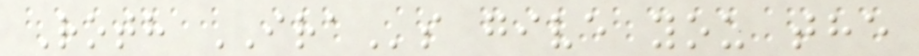Roth IRAs give you the
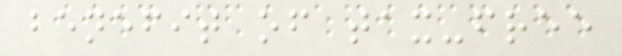benefit of tax-free
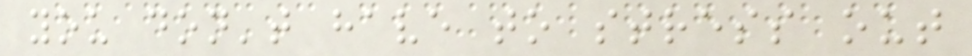you don't have to stress out
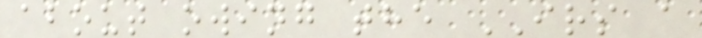about owing the IRS a
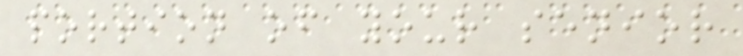portion of your senior
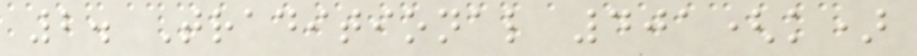2. Traditional 401(k)
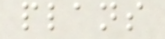plans
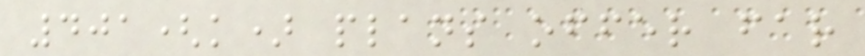401(k) plans offer far
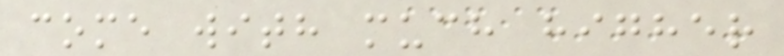come with much higher
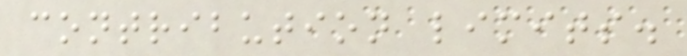contribution limits.
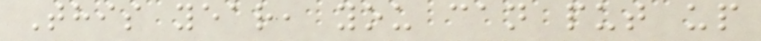This year, you can put up
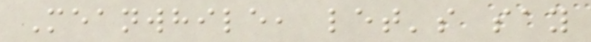Meanwhile, let's say
